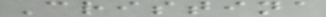Cristina
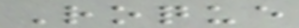Roque
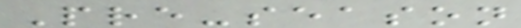Pre-season
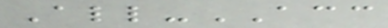All-ACC
